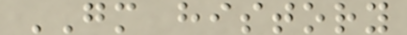GM history
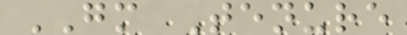GM Tenure
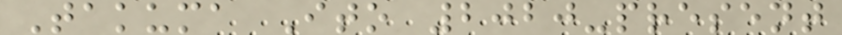Takuma Ito 2020-present
